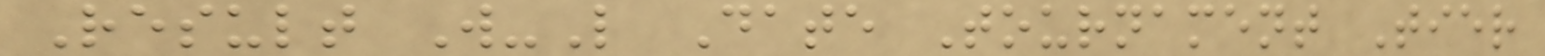Result W-L Date Tournament Tier
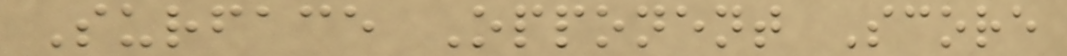Surface Opponent Score
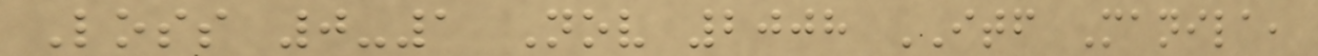Loss 0-1 Nov 2008 ITF Manila,
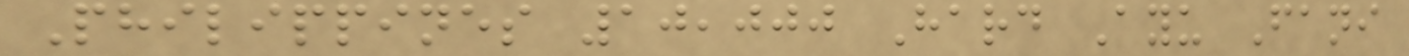Philippines 10,000 Hard Ayu Fani
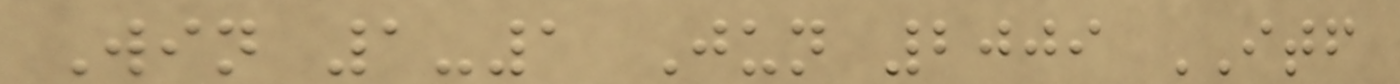Win 1-1 Jun 2009 ITF
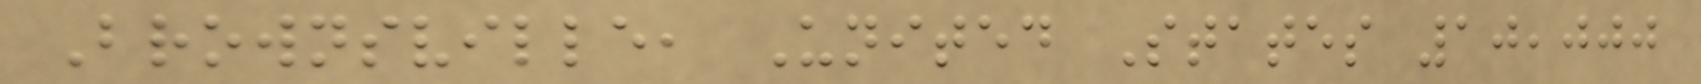Brownsville, United States 10,000
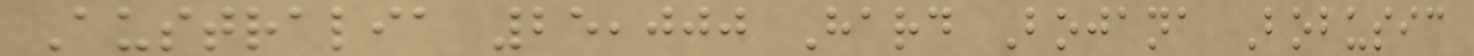Australia 25,000 Hard Bojana Bobusic
